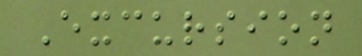Excursion
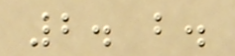2. b.
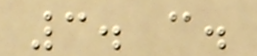3. c.
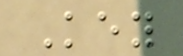Key
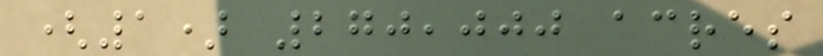(1) 270,000 acres
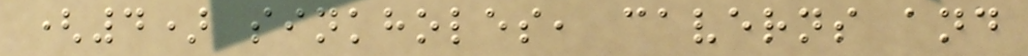(4) sinkholes, caverns and
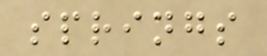springs
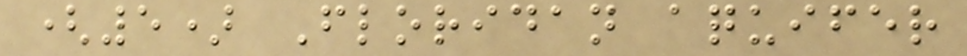(5) Floridan aquifer
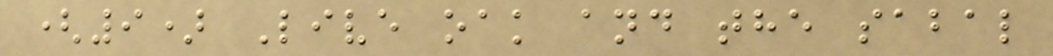(9) Live oak and the sabal
